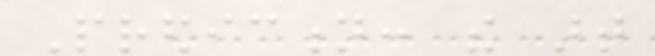Prediction: the art
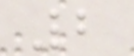2
